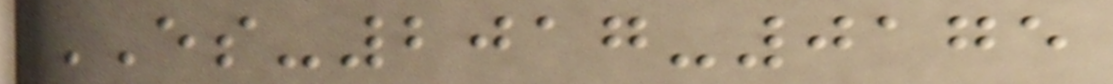ES-2017-0175
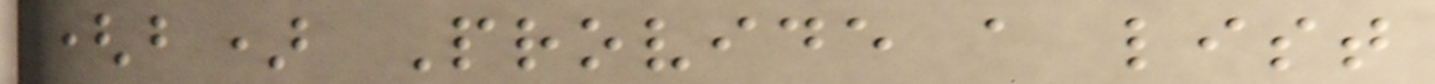(b) Provide a list
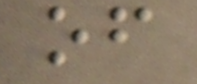of
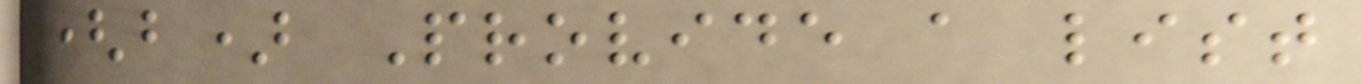(b) Provide a list
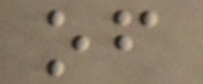of
